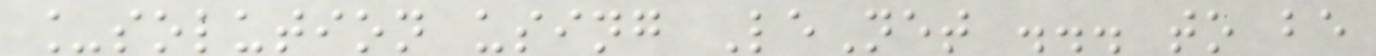_solution using LeNet ... to be
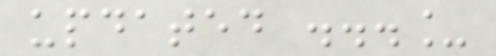updated ..._
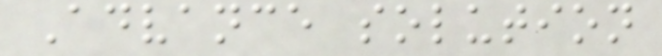Advance solution
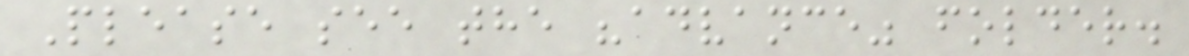Please see the "advance" folder.
